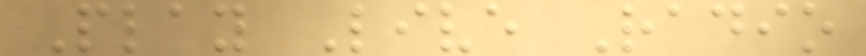Play Live Radio
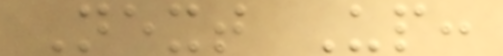Next Up:
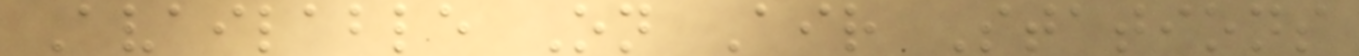Available On Air Stations
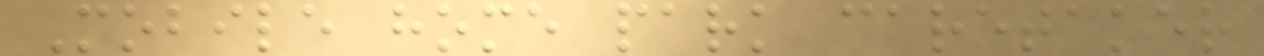Mobile home park caretaker
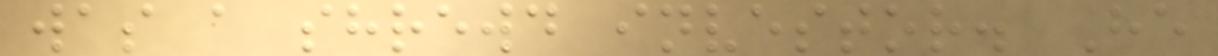was a shrewd investor. He
